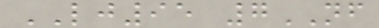LJ95 7NF
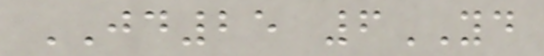JD25 6YD
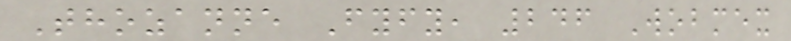Thozanne Fyfy, 246 Wobmex
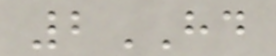2HD
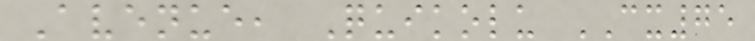Avenue, Quikolu CX75
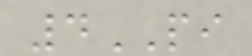4PI
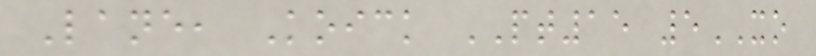Lane, Koick PT15 5XO
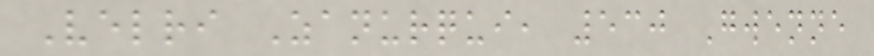Velri Zanurqui, 530 Gwenne
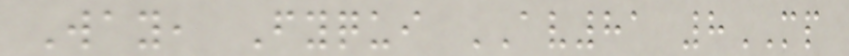Way, Fyqui AV81 8MP
